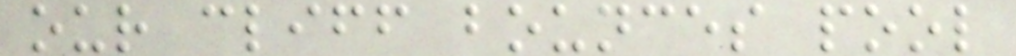our cliff bounces pool
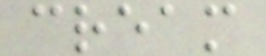cream
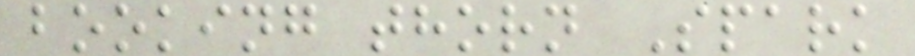booking thorn Spark
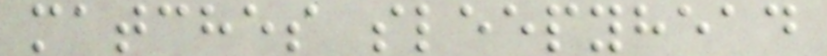matches sleepyhead
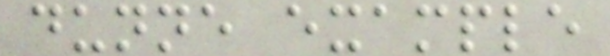dunne example
